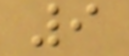9
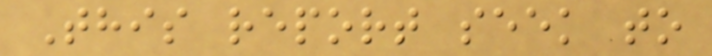This report seek to
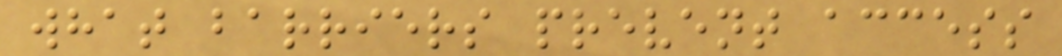what barriers prevent access
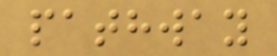pathway
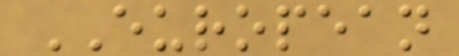EUROPEAN
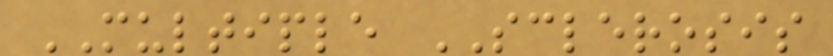MULTIPLE SCLEROSIS
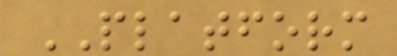PLATFORM
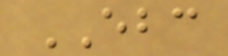EBC
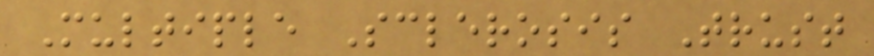Multiple Sclerosis Trust
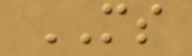MS
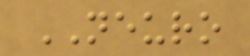NEURO
